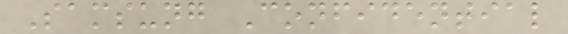Samsung Confidential
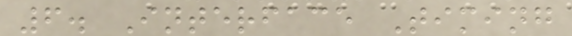6. Interface Timing
